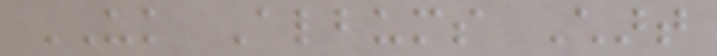UK Albums Chart
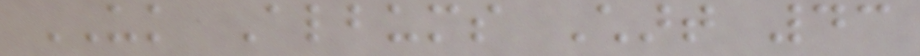UK Albums Chart 43
